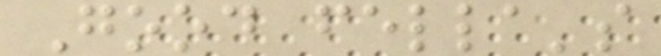Good fella's
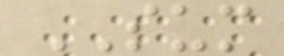SUM
